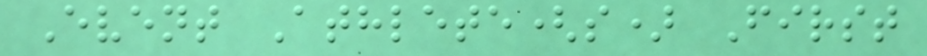Event Athlete(s) First
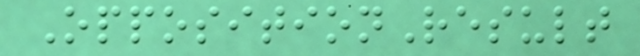OppositionResult
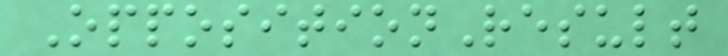OppositionResult
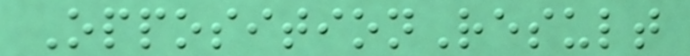OppositionResult
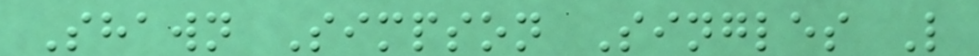Shawn Simpson Singles L
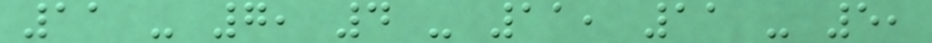11 - 7, 4 - 11, 11 - 5,
